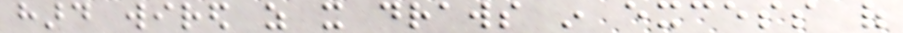hard wired as it draws in excess of
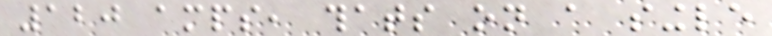120 amps, thats on a single
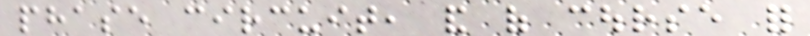phase circuit, and of course for
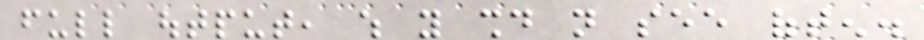full output, which you should not see often.
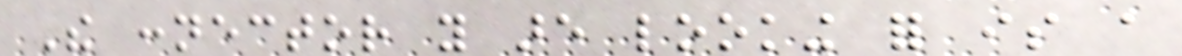The connector you are looking for is a
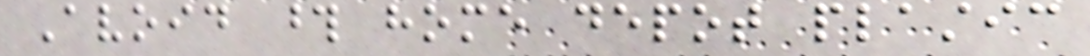Avoid those home depot plastic
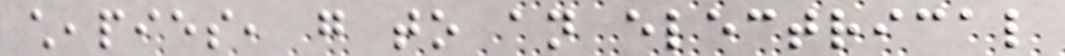cheapies, go to an electrical
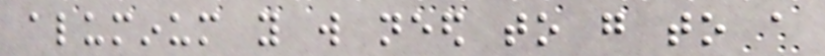aluminum you will need to go to a
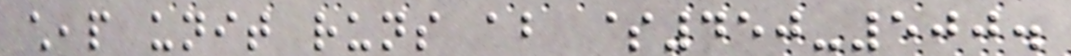cheap unit runs about $450-500.
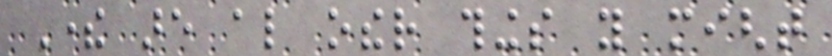There are also other things you might
